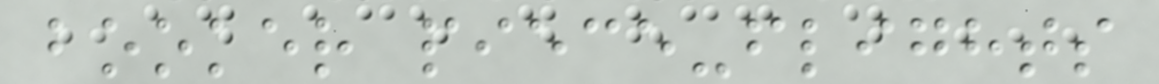booker piece-flights
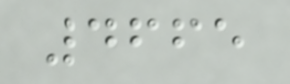4665
